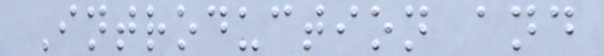Introduction and
